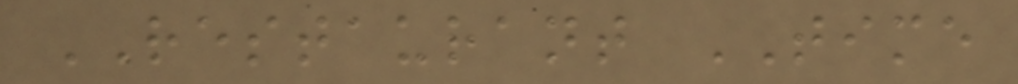RESTAURANT TIME
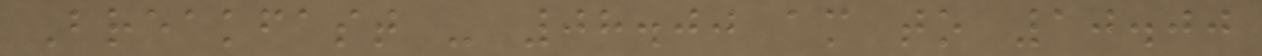Breakfast - 08.00 am to 10.00
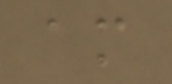am
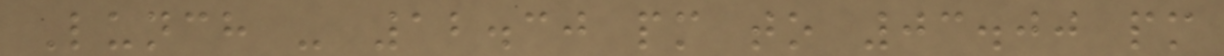Lunch - 12.30 pm to 03.00 pm
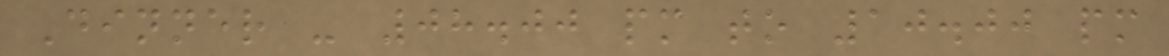Dinner - 08.00 pm to 10.00 pm
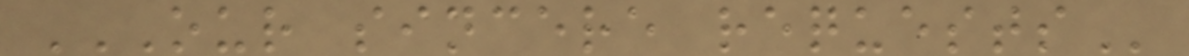OUR SINCERE REQUESTS
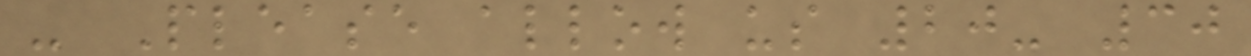- Please allow us 20- 30
